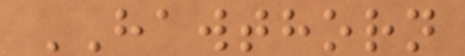HAWTHORN
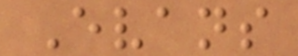Evans
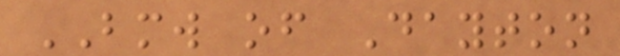BMW of Dayton
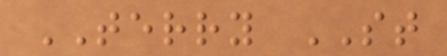TERRY ST
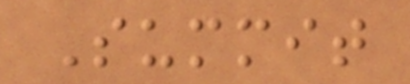Summit
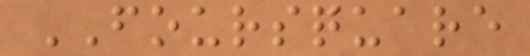FOURSQUARE
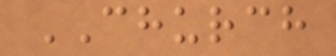CHURCH
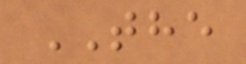THE
